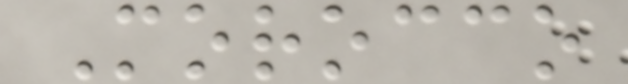Morocco
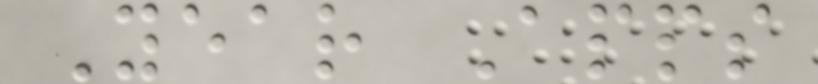Year Apps
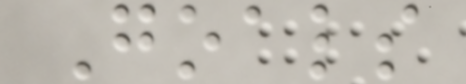Goals
